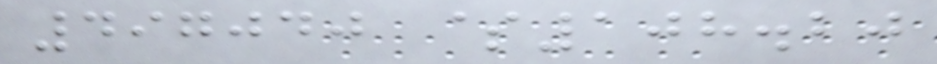497040 $108.20
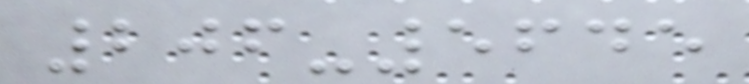206-5645
